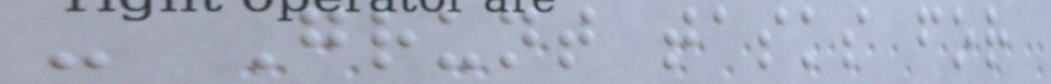- Grunt tasks for
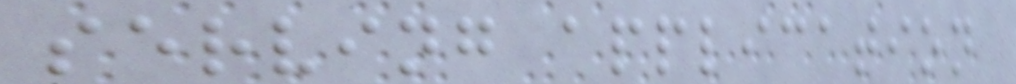serving application
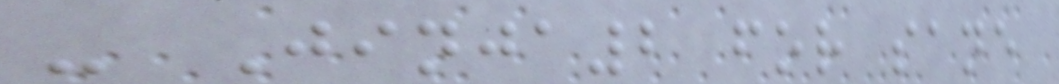- Jinja2 for sane
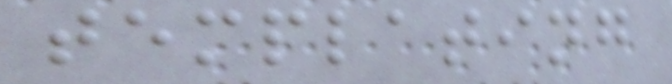templating
